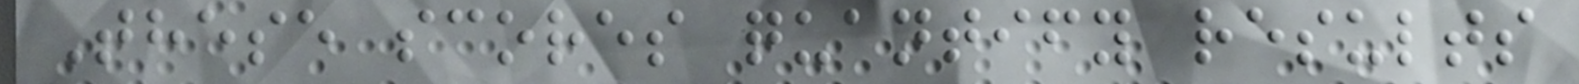These scores quantify results
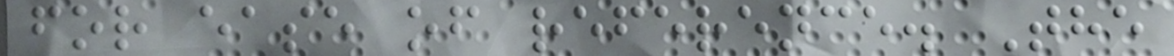for ease of reference. The
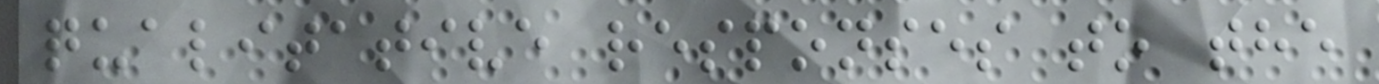qualitative responses to the
